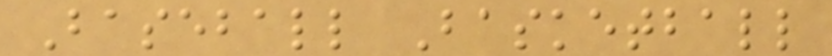Baseball Basketball
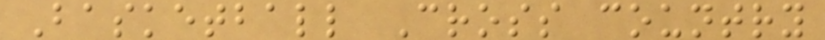Basketball Cross country
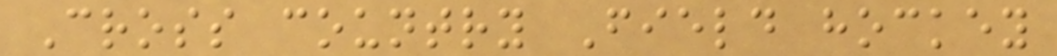Cross country Field hockey
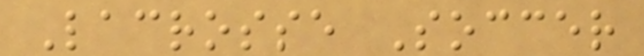Lacrosse Soccer
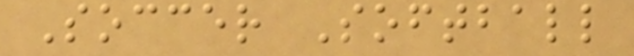Soccer Softball
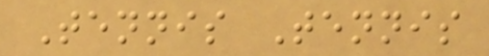Tennis Tennis
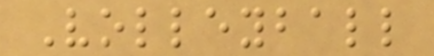Volleyball
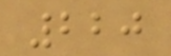220
